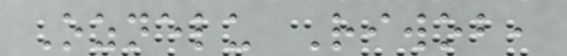Oznelu Riwob,
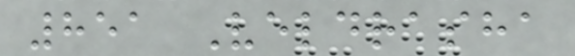851 Veldrasha
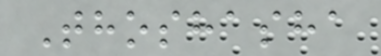Thoshasha
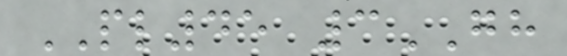PL45 3GH
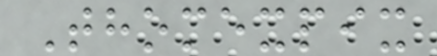Thomexpix
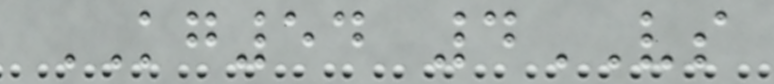KG54 4VS
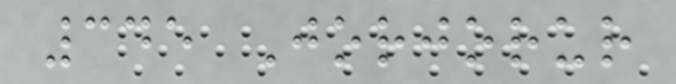345 Jorjorur
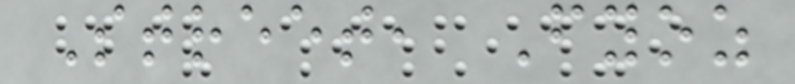Street, Fyoz
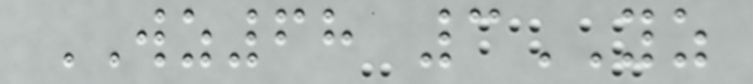WZ68 3YZ
